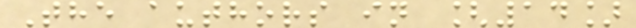The authors in [14]
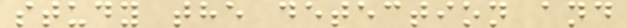study the detection and
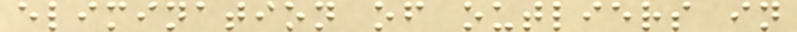elimination of outliers in
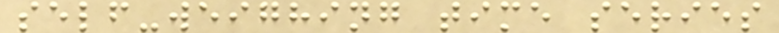self-weighing time series
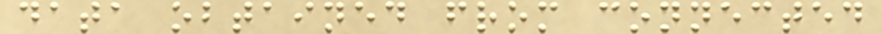data obtained from connected
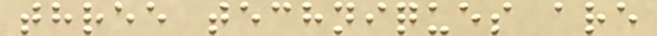three techniques are
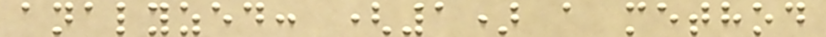analyzed: (1) a method
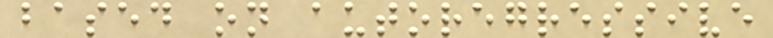based on autoregressive
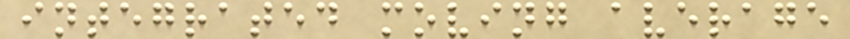integrated moving average
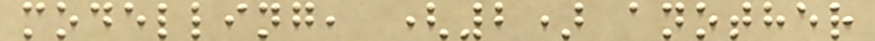modelling, (2) another
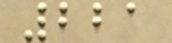221
